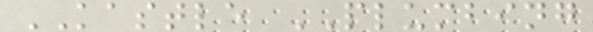KASTLE PLUMBING
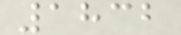1832
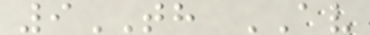9TH AV
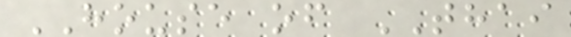HOUSE of THAI
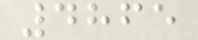4865
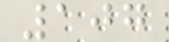107
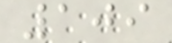109
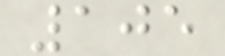105
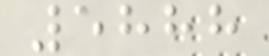5888
